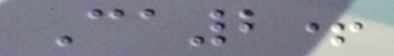Ca2+
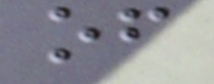of
